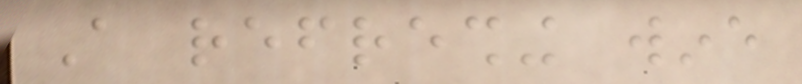A refreshing wine
